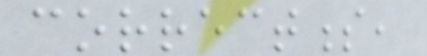correctness,
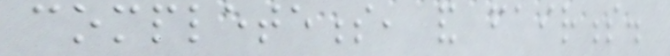completeness, and fairness.
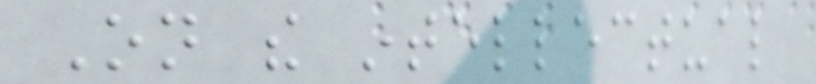On the intellectual
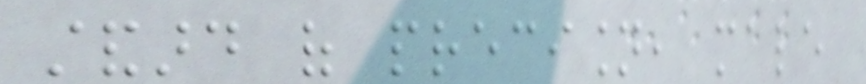standard of precision, male
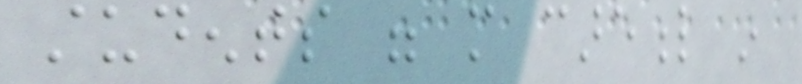students were more careful in
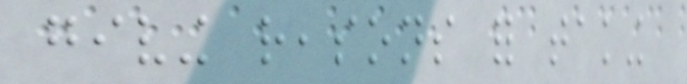giving reasons for taking
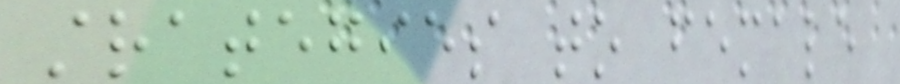strategies to female
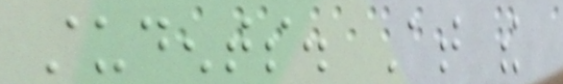students. At the
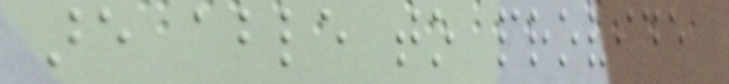are able to provide
